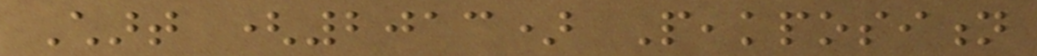Chart (2013) Peakposition
